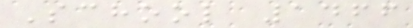School 1466
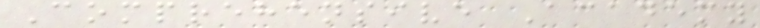Comprehensive Academy
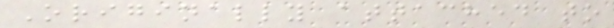Originally attached to
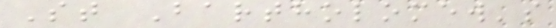St Bartholomew's
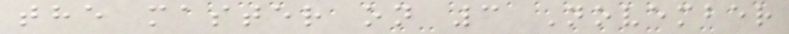the master on 3 November
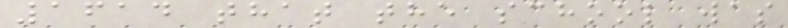1614 that the school was
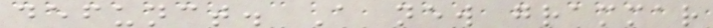defunct. A new grammar
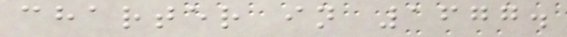charter in 1677.
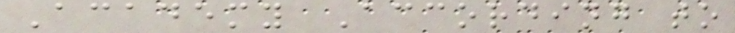Academy According to
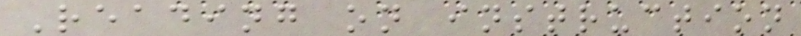Reading on instruction
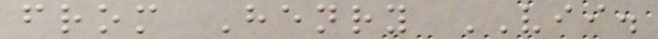from Henry VII.
